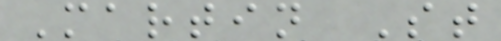Martin St
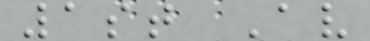1st Av
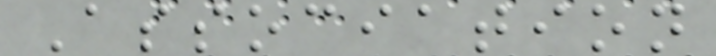Association
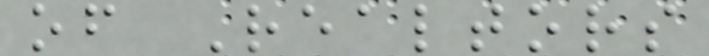of Realtors
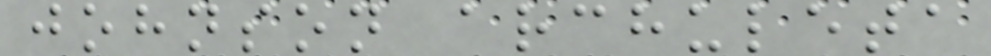johnson archuleta
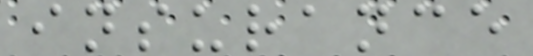insurance
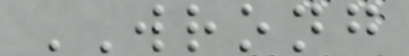WRONG
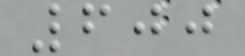600
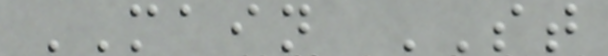MAIN ST
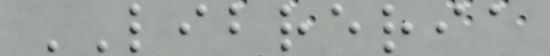LIBRERIA
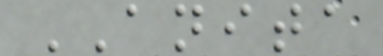ANITA
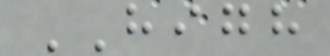HIGH
